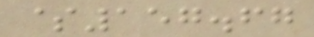$157.67
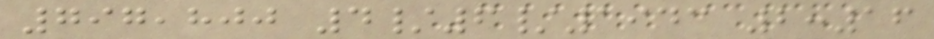797,800 4/6/1943 2:16
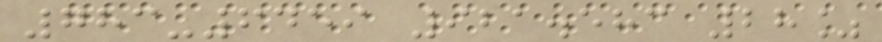783-6459 921.583 28%
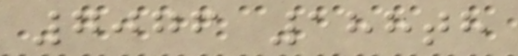7076 188th
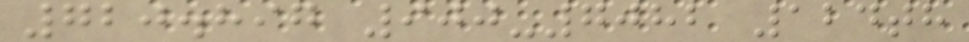720.897 900-7082 124th
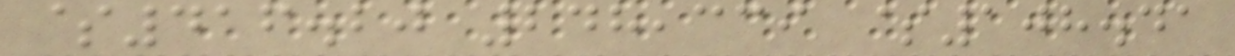$416.20 248,339 $108.41
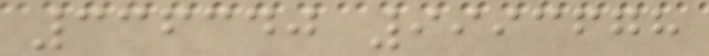336340 9993678
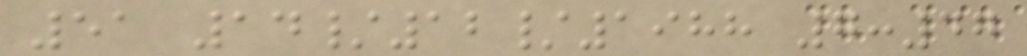51 14/12/1988 7:47
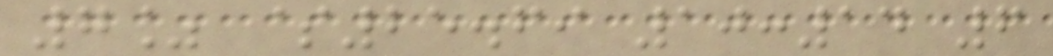7% $25.69 10:14 6
